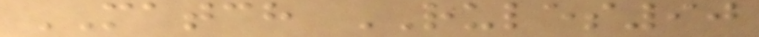MATCH RULES90
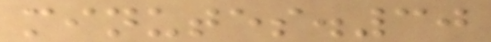minutes.30
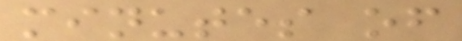minutes of
